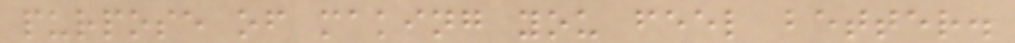purpose of making you feel better.
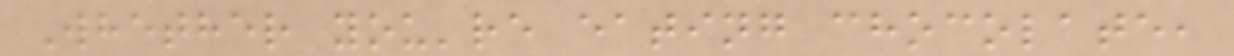Whether you're eating chocolate,
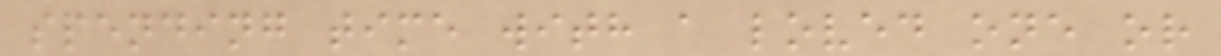spending time with a loved one or
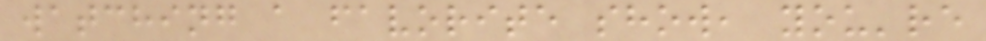watching a favorite show, you're
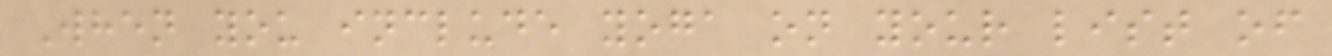When you include yoga on your list of
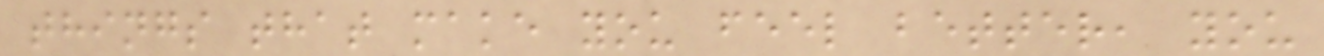things that make you feel better, you
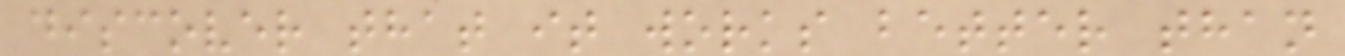discover that it works better than
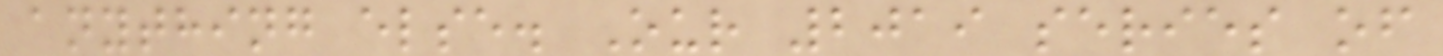anything else. Our 2019 series of
